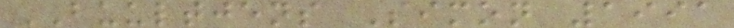BUULTJENS Simon 1991
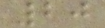20
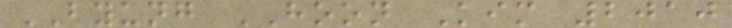BYUNG HOON Kim 2010
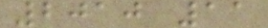2010 11
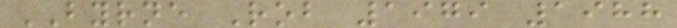BYRNE Rob 1979 1988
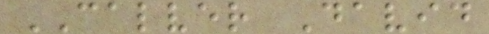CALVER David
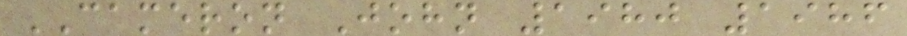CAMERON John 1980 1986
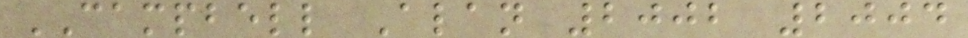CAMPBELL Alan 2002 2004
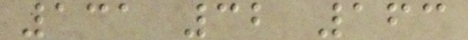131 32 163
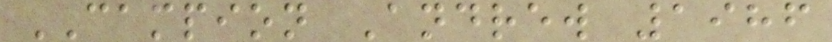CAMPION Andrew 1986
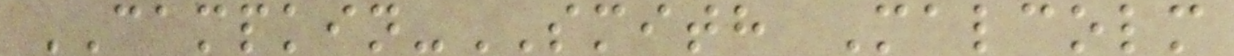CAMPKIN-SMITH Malcolm
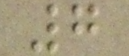7
